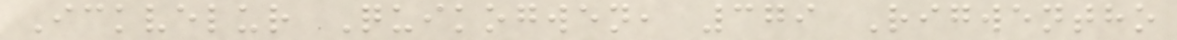Ickvelur Quikogwen, 379 Rigwentho
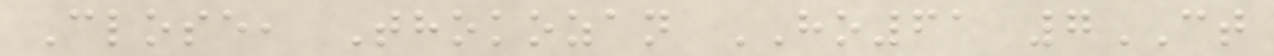Close, Thokozan HO61 7CT
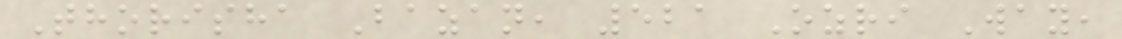Thorisha Bazan, 521 Ozri Way,
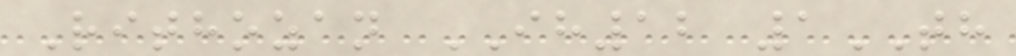Rithozan IH12 1TH
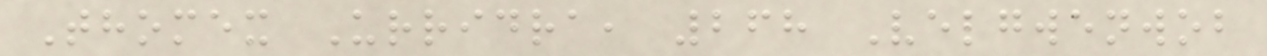Thomex Urridra, 268 Velgwenwob
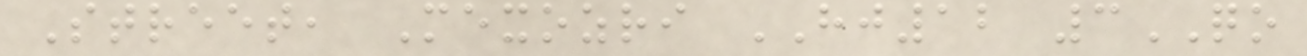Street, Mexozri HJ12 3QO
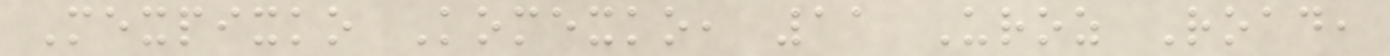Mexpixko Komexko, 11 Uroz Road,
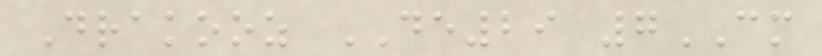Drakooz DE29 7CM
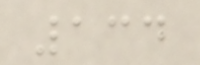134
